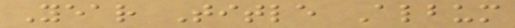Year Title Album
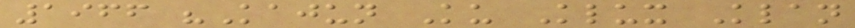1966 "Kajun Ku Klux Klan
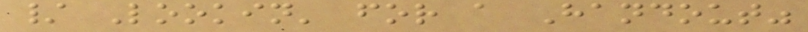/ Lookin' for a Handout"
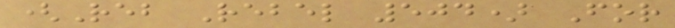(Reb Rebel 504) For
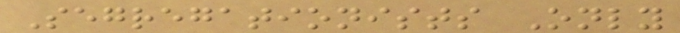Segregationists Only
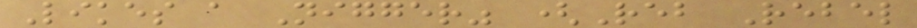Likes a Nigger" (Reb Rebel
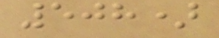508)
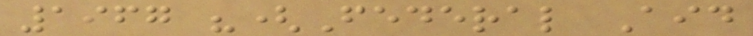1967 "(Federal Aid
